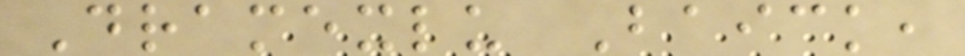Dramexlu Baick,
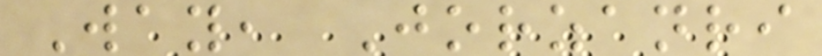Way, Jorzanri
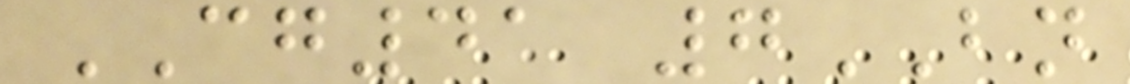CG41 7BN
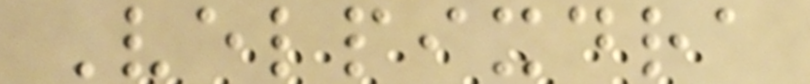Velpixdra
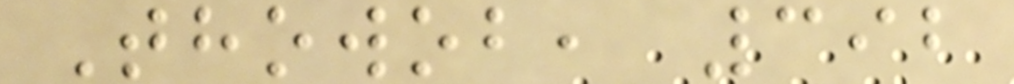Thowob, 392
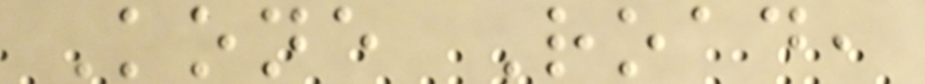Kone Road,
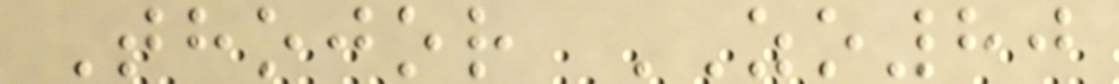Thojor ZO80
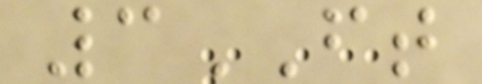3FT
